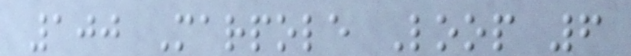100 Marpole Loop 6
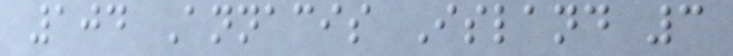104 Annacis Island 3
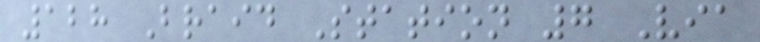128 Braid Station 7 Via
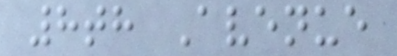8th Avenue
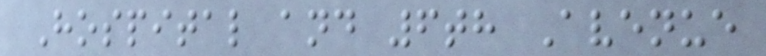Hospital and 6th Avenue
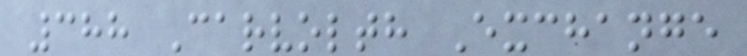388 Carvolth Exchange
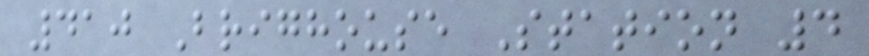410 Brighouse Station 4
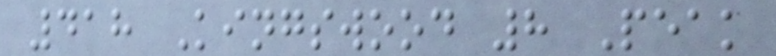418 Kingswood 8 Peak
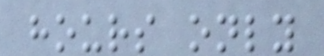hours only
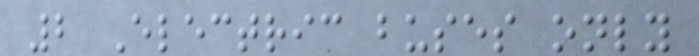2 Electric buses only
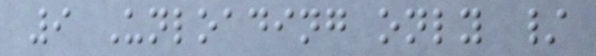9 Unloading only /
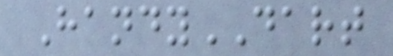HandyDART
